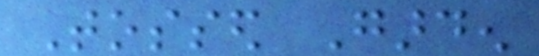Tossed Garden
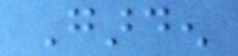Garden
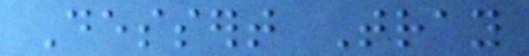Dessert Tray
